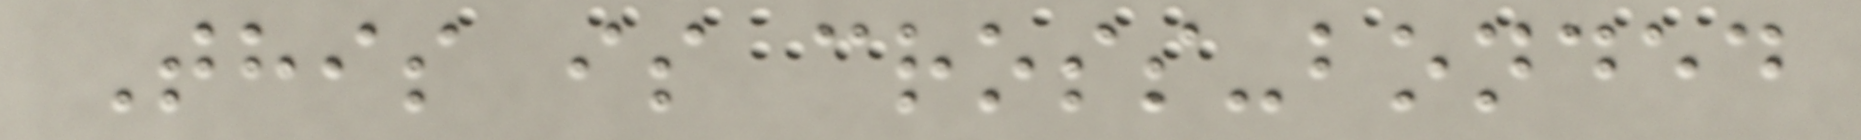This is cross-bonded
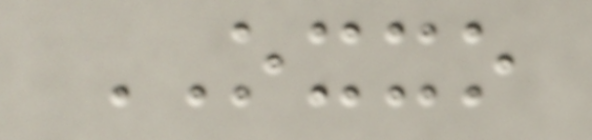OXXO
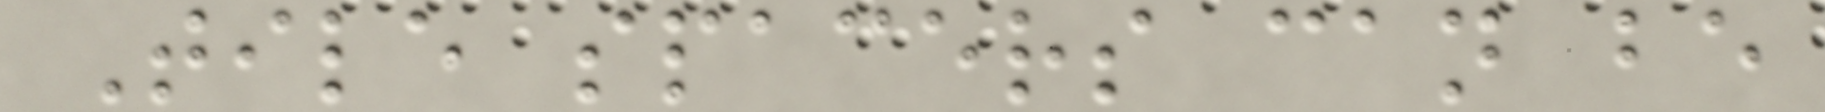Tile spacers can be
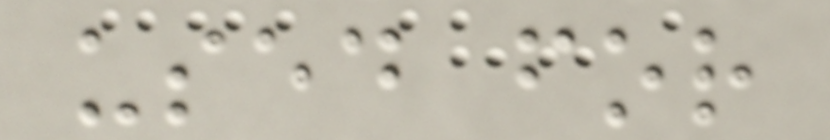used for
